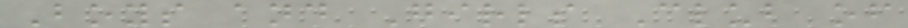Boys and Girls Club of
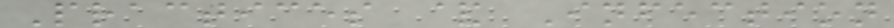Practices & Infection
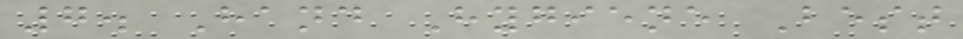7. Hand Hygiene Best
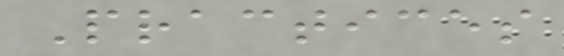Practices
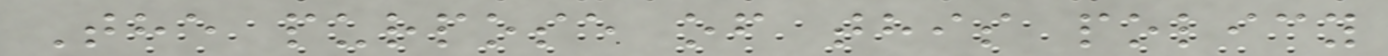The purpose of this policy
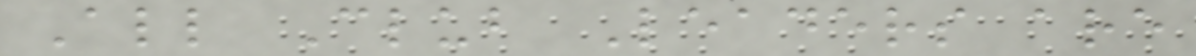All Club Leaders are
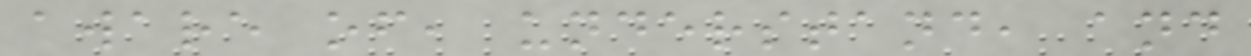aware of, understand, and
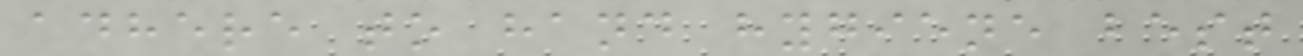adhere to hand hygiene best
